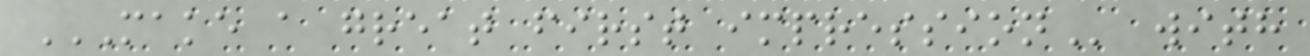MAKE A GREAT FIRST IMPRESSION with
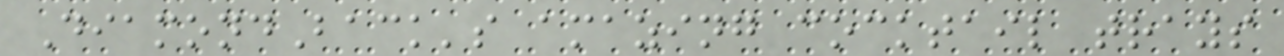DiamondBack's amazing cocktail trays
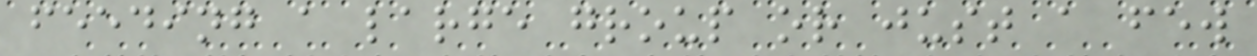feeding a large group or just a few
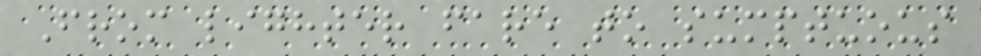From lighter fare to sumptuous
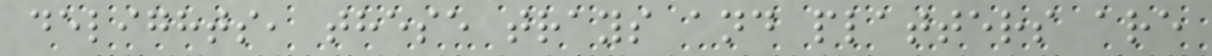delights, these trays and platters are
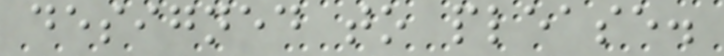designed to please.
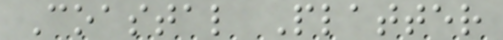Coastal Platter
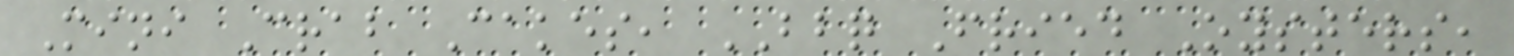Mini Crab Cakes, BBQ Fried Oysters,
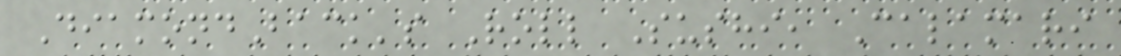DiamondBack's Roll Sushi, Calamari
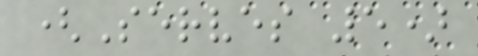(Serves 5)
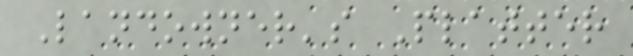Landowner's Platter
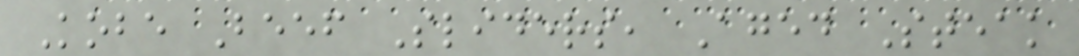Kobe Beef Sliders, Aged Steak
